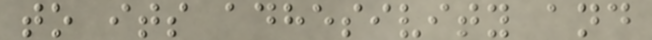to its adhesivity and
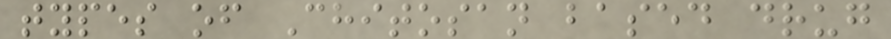types of Chitosan based drug
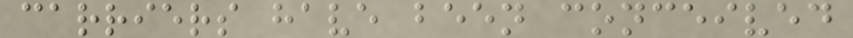carriers have been conceived
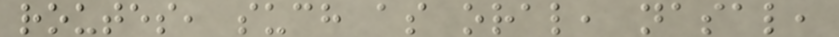routes, such as oral, nasal,
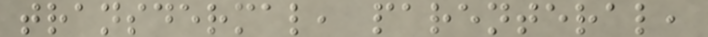transdermal, parenteral,
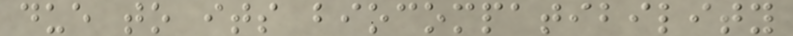due to its biocompatibility
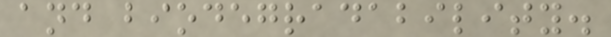and biodegradability.
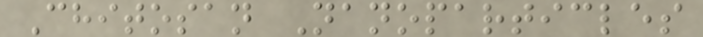Chitosan Nanoparticles
